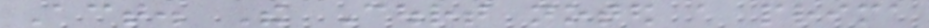Act. The Court noted a prima
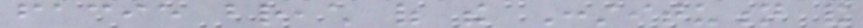facie breach of the Constitution and
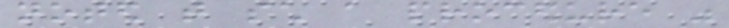noted that such a procedure was
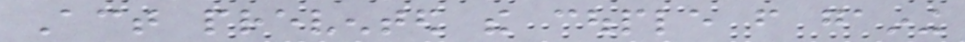Act prevented the couple from gaining
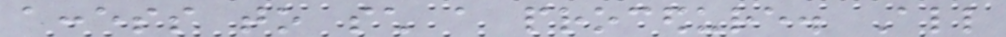access to such a procedure. All
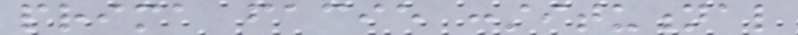prima facie constitutional
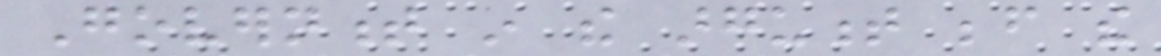Government in the argument before the
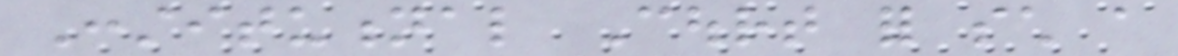Constitutional Court for such a
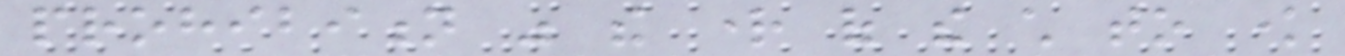prohibition was the right of the child to know
